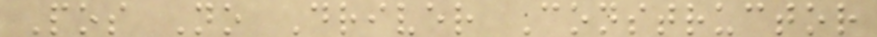Pos No Driver Constructor
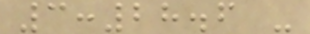3:28.6 -
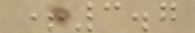+3.7
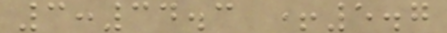3:34.3 +5.7
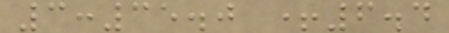3:35.0 +6.4
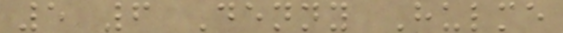5 6 Denny Hulme
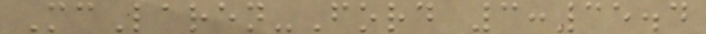McLaren-Ford 3:35.4
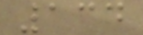134
